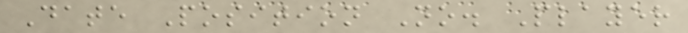Date Position No. Player
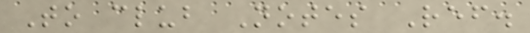To club Notes Ref.
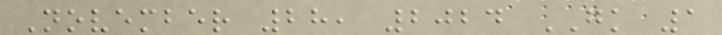November 28, 2024 GK 1
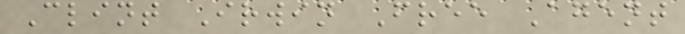Clint Irwin Free Agent
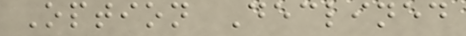Option Declined
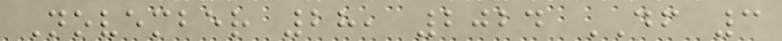November 28, 2024 DF 3
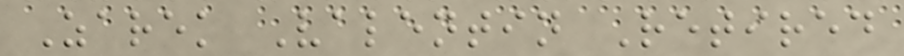Zarek Valentin Retired
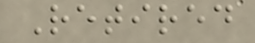Retired
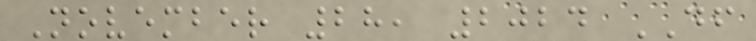November 28, 2024 DF
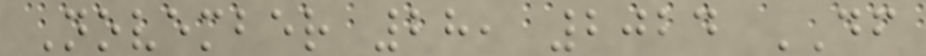November 28, 2024 DF
